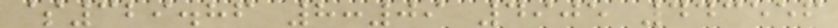$329.86 8:09 4905 443556
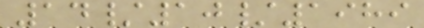14/10/1989
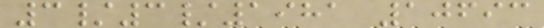3/3/1981 10693
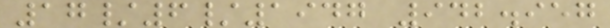17/6/1947 942.957
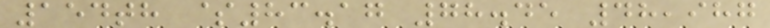154th $83.17 78.45 48,987
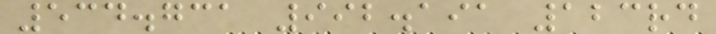534.731 992.191 123rd
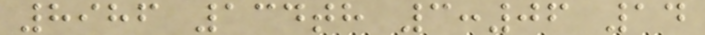8986 134th 3:06 14
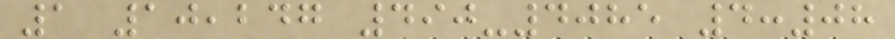1 10,247 490-4085 4:08
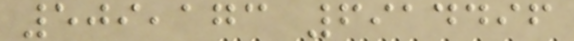509,173 6914496
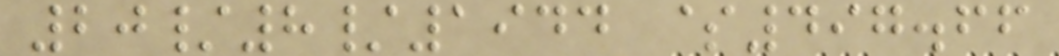20/8/1944 $497.66
